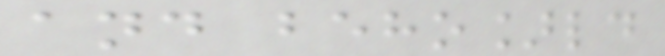and beho]ld
